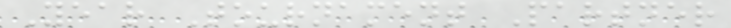Year Tournament Partner
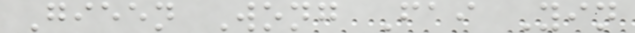Gieen Wong Fai Yin
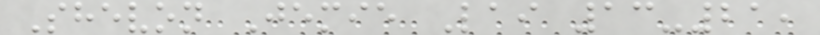Shevon Jemie Lai 13-21,
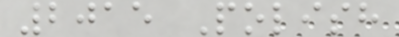2015 Polish
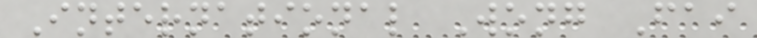International Wong Fai
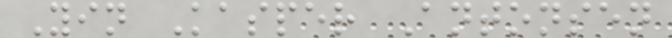Yin Kasper Antonsen
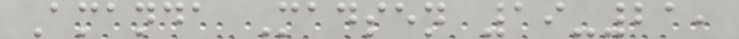Amanda Madsen 19-21,
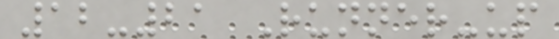12-21 Runner-up
